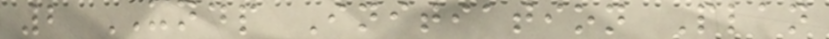2 UNDP Initiation Plan
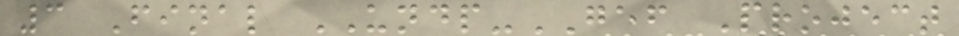3 Final UNDP-GEF Project
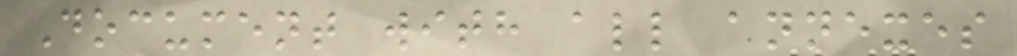Document with all annexes
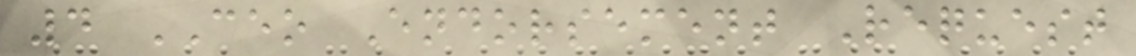4 CEO Endorsement Request
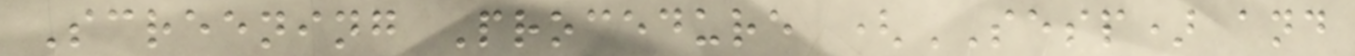Screening Procedure (SESP) and
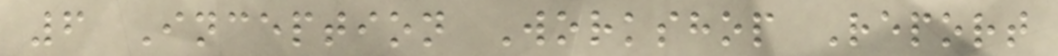6 Inception Workshop Report
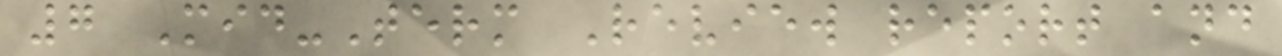7 Mid-Term Review report and
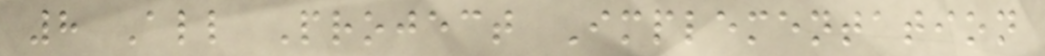8 All Project Implementation
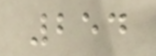254
